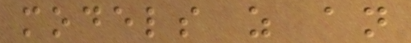models as an
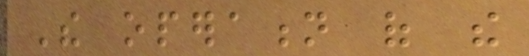The operation of the
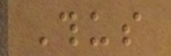Thus
